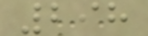298
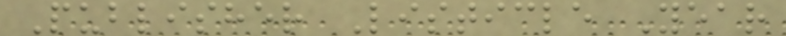Publisher Listicle Year
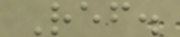Ref.
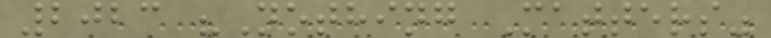2023 "Nothing Matters"
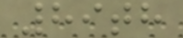89th
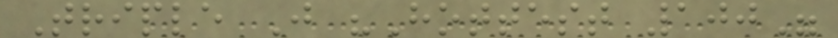Triple J "Hottest 100"
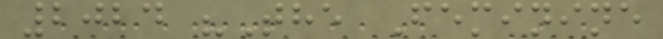2024 "The Feminine
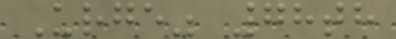Urge" 78th
